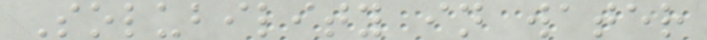Solubility in water
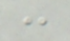:
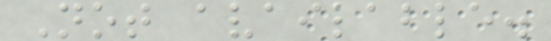Not available.
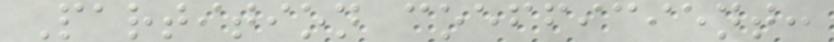Partition coefficient:
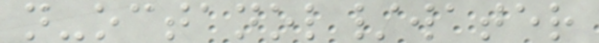n-octanol/water
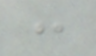:
